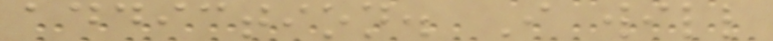addiction. I will
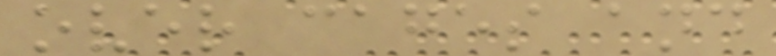over cages and
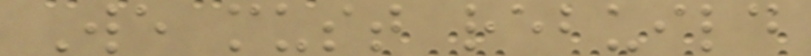We must rebuild
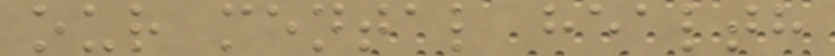our mental health
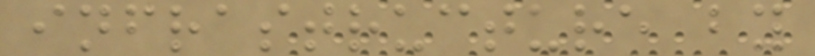infrastructure by
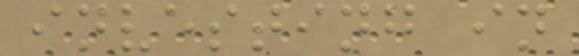investing in
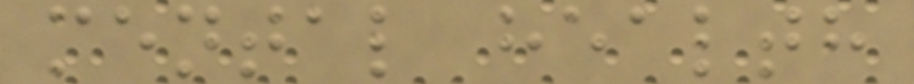mental health
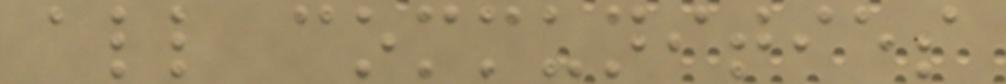all communities
